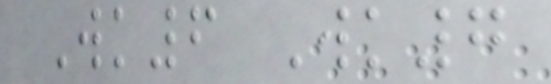Wk6 Wk7
